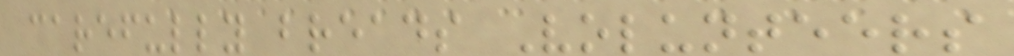carefully breads Volunteers
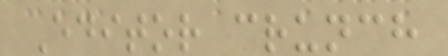Editor crunch
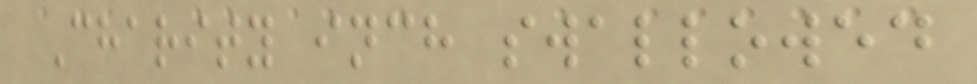Charity inch swallowed
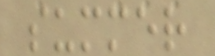summer
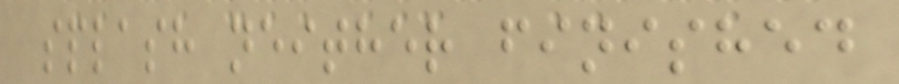splash neither finished
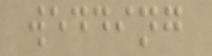wedding
